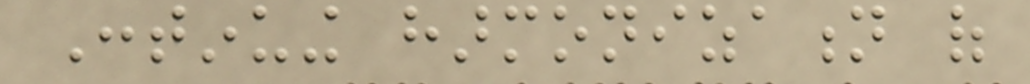Continuing harmonization of
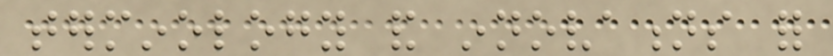terminology and innovations for
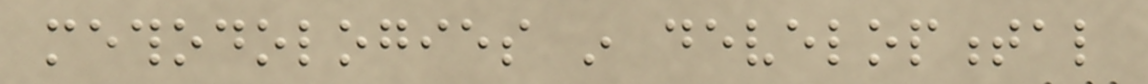methodologies in developmental
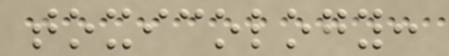toxicology:
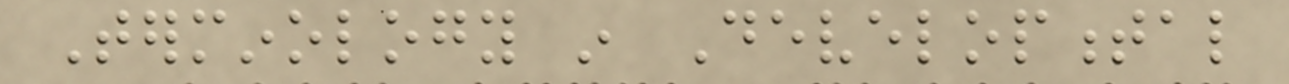Terminology in Developmental
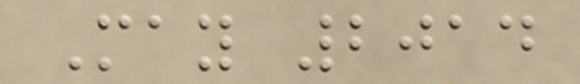May 2014
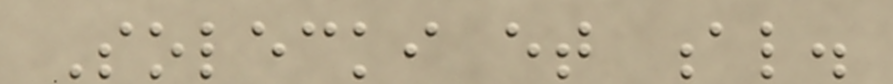Solecki et al.
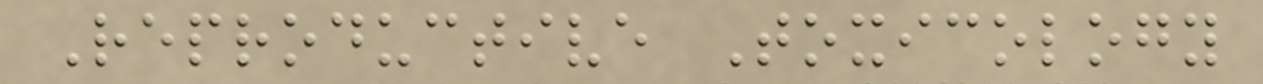Reproductive Toxicology
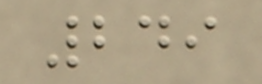249
